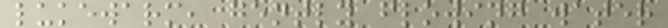lukewarm, gently flowing water
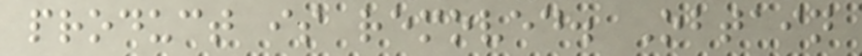product is removed. Obtain
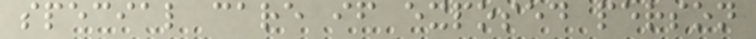special care if exposed person
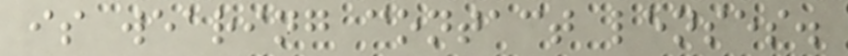is wearing contact lenses.
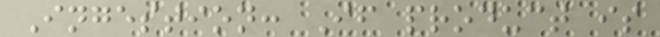Ingestion: If product is
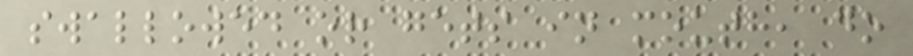swallowed or gets in mouth, do
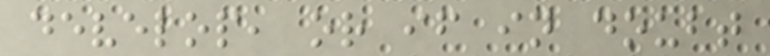develop, or if in doubt
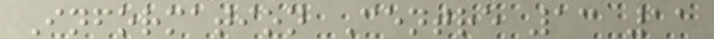Information Centre 13 11
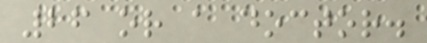26 or a doctor.
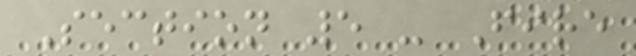Section 5 - Fire
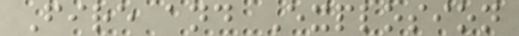Fire and Explosion
